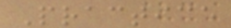Practice
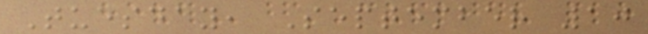Tuesday, September 10
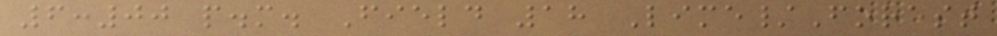6:00 p.m. Field 18 Lime/Forest
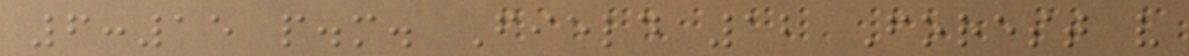6:15 p.m. Field 12 Forest v
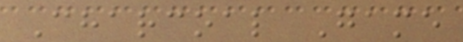Charcoal Game
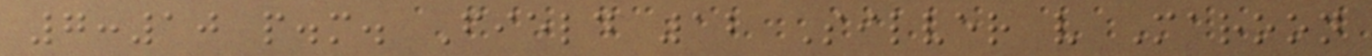7:10 p.m. Field 12 Silver v Maroon
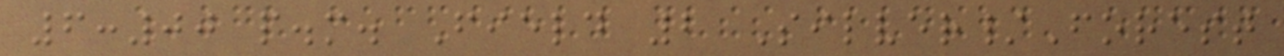6:00 p.m. Field 2 Silver/Forest
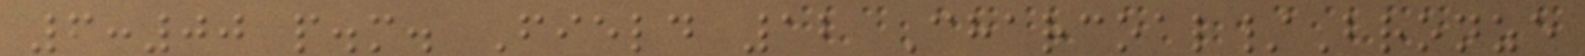6:00 p.m. Field 12 Charcoal/Bronze
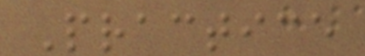Practice
